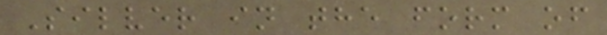Silver in the form of
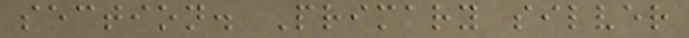section. Primary silver
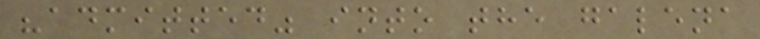"admitted" into the galena
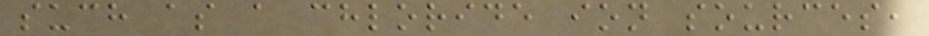such as a chloride ion sources,
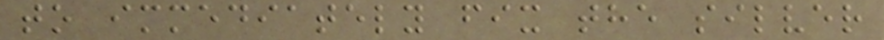to immediately fix the silver
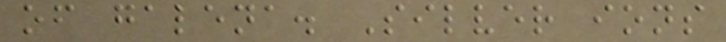of galena. Silver ions
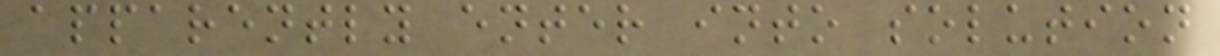apparently enter into solution
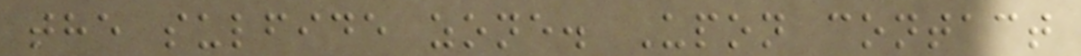the sulfide zone. Upon contact
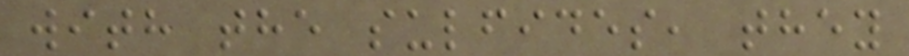with the sulfides, they
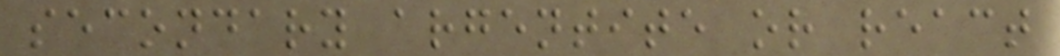secondary argentite or react
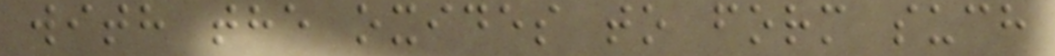with the oxides to form such
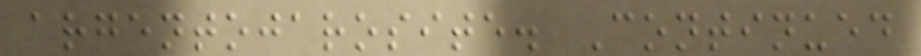argentojarosite. Continued
